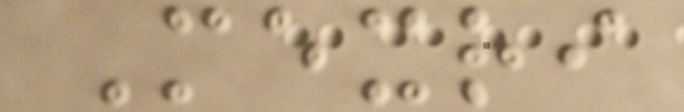Mexri
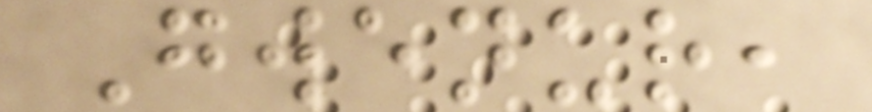Gwenur,
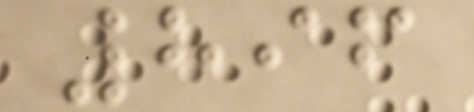896
